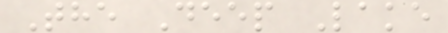The Deep Lake
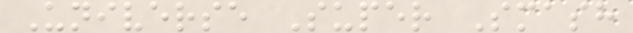Universe Super Smash
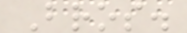Bros.
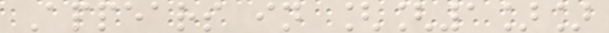Appears in [[1]]
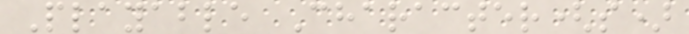Playable Character(s)
